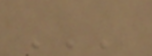'''
